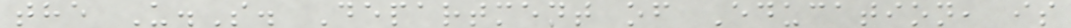the U.S. Department of Education, is
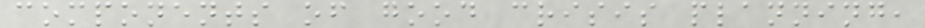components of good crisis planning,
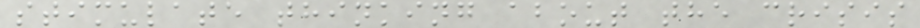stimulate thinking about the crisis
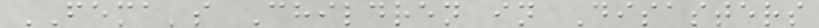FEMA's Children in Disasters
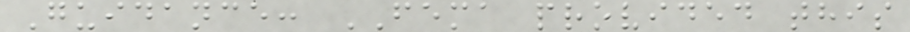Guidance: FEMA provided this
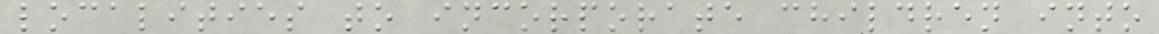localities to incorporate children into
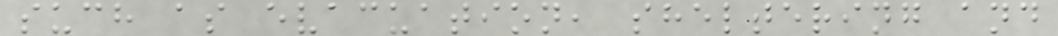such as evacuation, sheltering and
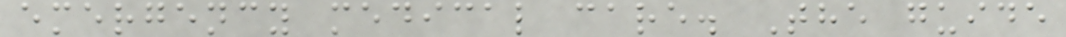emergency medical care. The guide
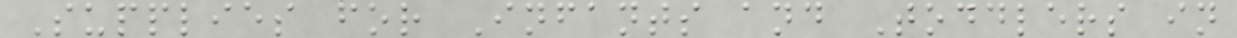Supplies for Infants and Toddlers in
